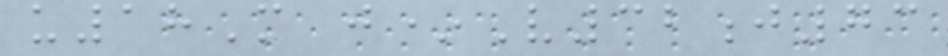u18M j*V32j73
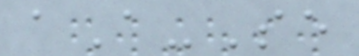aA-Se
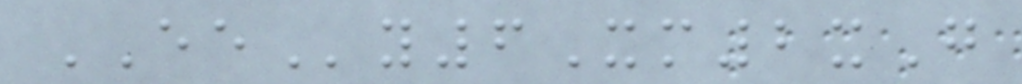EEy6Xm2xG
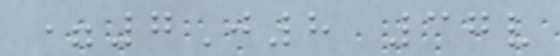=7J8 37v
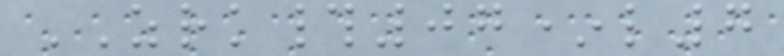ZRK#07*l7
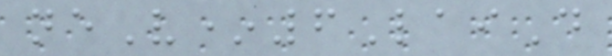neV*6LaiD
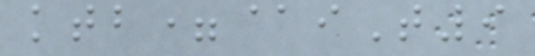ktb=@iT9
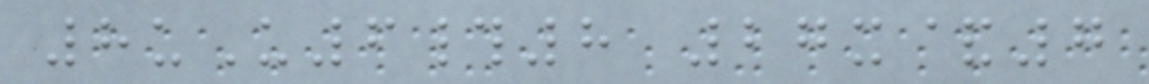8uU6#8 27x&7
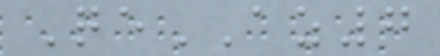QeAZ7
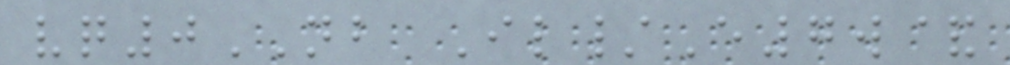vq0NB Il/E7w&
